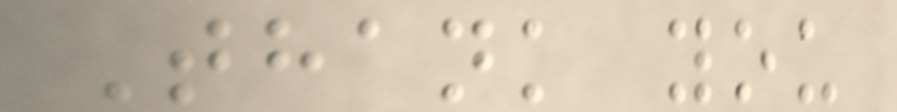Thank you
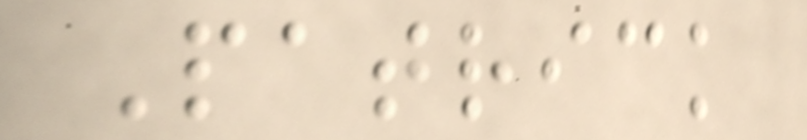Patrick
